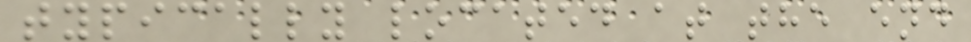typically located at the end
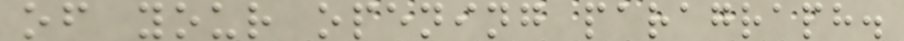of your opening paragraph.
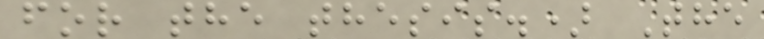for the thesis.) The
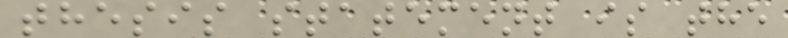thesis statement is the
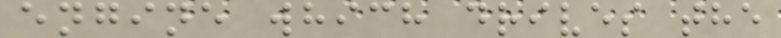engine which drives the
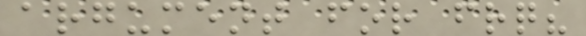argument for frq?
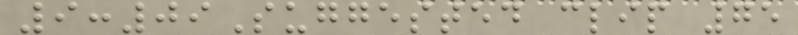9:09Suggested clip 75
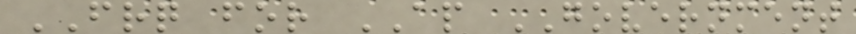FRQ for AP GOVERNMENT
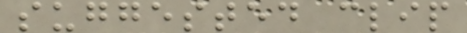suggested clip
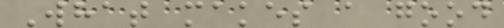What makes a good
